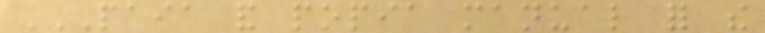PAIA AND POPIA MANUAL FOR THE
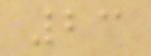23
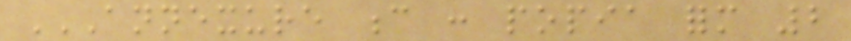ANNEXURE C : POPIA FORM 2
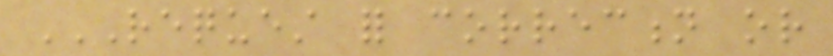REQUEST FOR CORRECTION OR
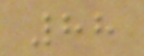88
